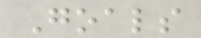Goals
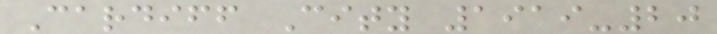Cardiff City 1919-20
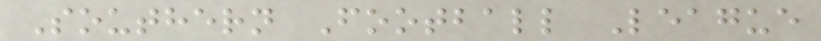Southern Football League
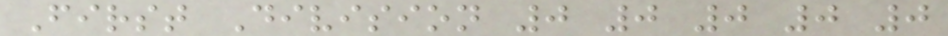First Division 0 0 0 0 0
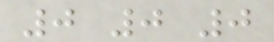0 0 0
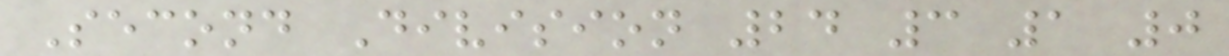Second Division 24 3 1 0
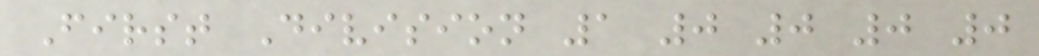First Division 1 0 0 0 0
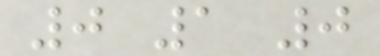0 1 0
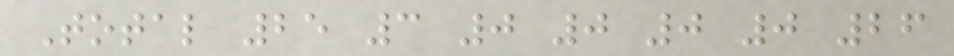Total 25 3 0 0 0 0 26
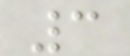3
